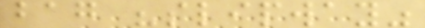bag "slipway"
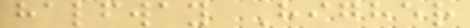halfway Higher
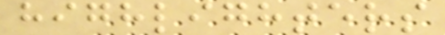highlighters
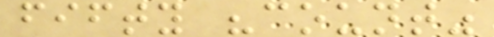fifty "count"
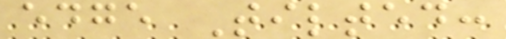edge Tilted:
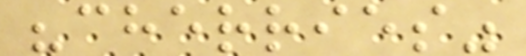"cherries"
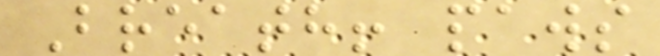Breath! paws
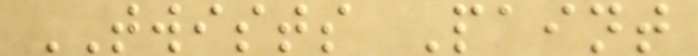TWISTS Paint
